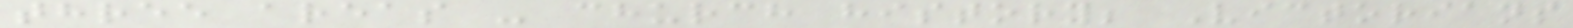three areas - church history; Victorians
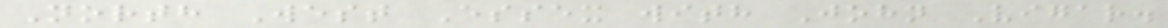North West Essex with John Vigar.
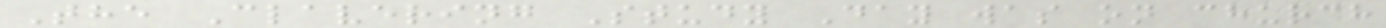The Clavering Study Day was on church
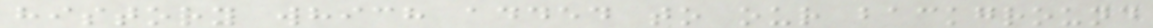history which added to our background
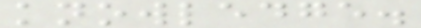knowledge.
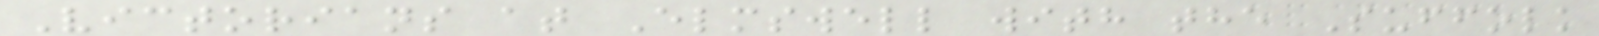Victorians at Elmswell with the Suffolk
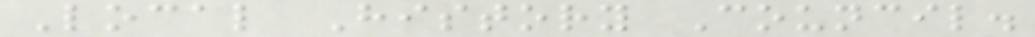Local History Council.
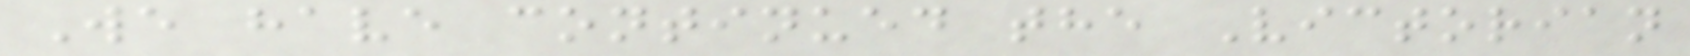We have continued the Victorian
